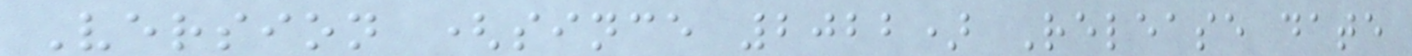Version (since 2022) Release date
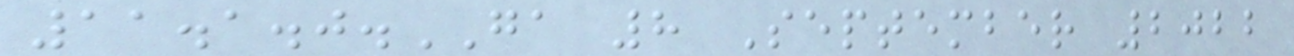11.1.0.GA 8 September 2022
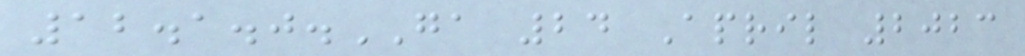12.1.0.GA 24 April 2023
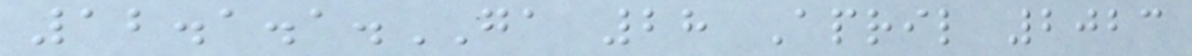12.1.1.GA 28 April 2023
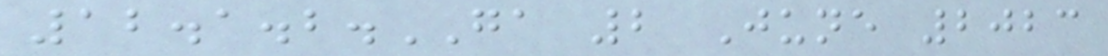12.1.2.GA 2 June 2023
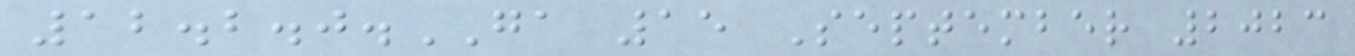12.2.0.GA 15 September 2023
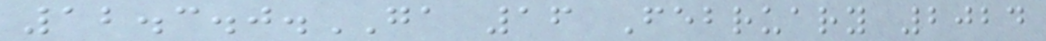12.3.0.GA 16 February 2024
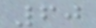60
